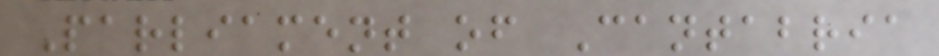Parliament of Cantabria
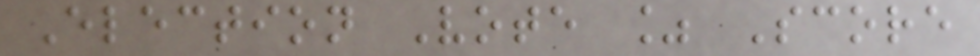Election Vote % Score
